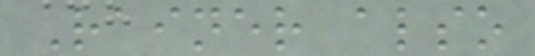Rainer also
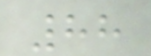88
